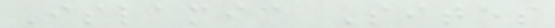Islamic Sites
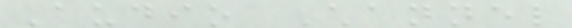Audio Channel
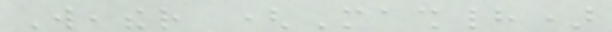Weather (Mashhad)
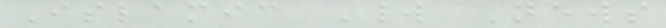Islamic World News
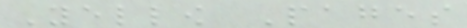Yellow Pages
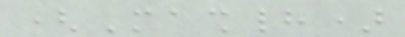(Mashhad)
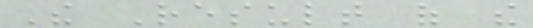The Result of the
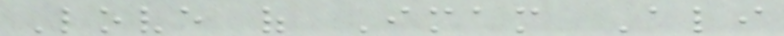Love of Imam Ali
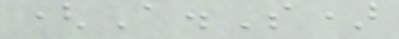(A.S)
